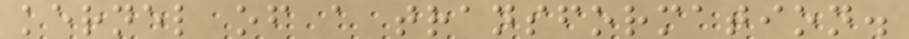kernel of a transformation.
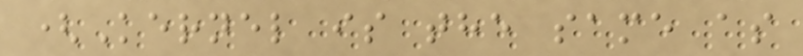(Kernel is the same as
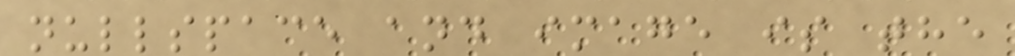nullspace and image is the
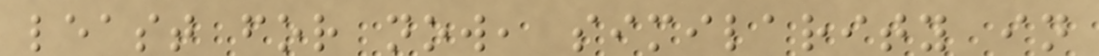least for now, similarity in
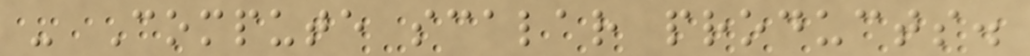- Compute scalar products.
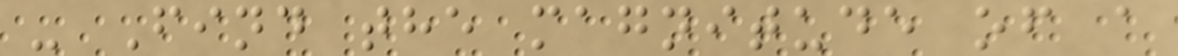- Find the magnitude of a
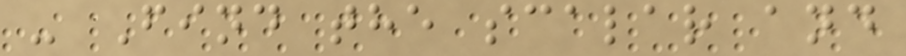- Find the scalar and
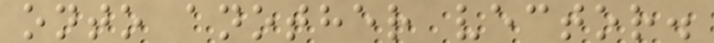onto another vector.
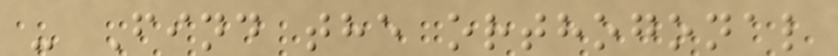- Find the orthogonal
